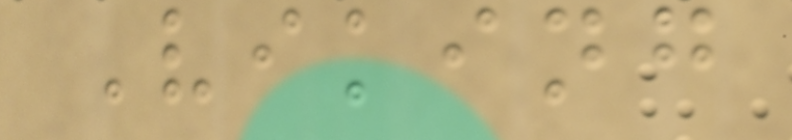Viking
